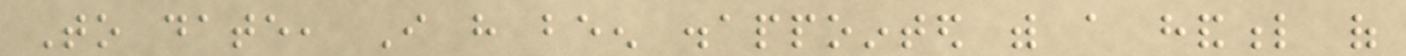To date, I have been disappointed with a handful of
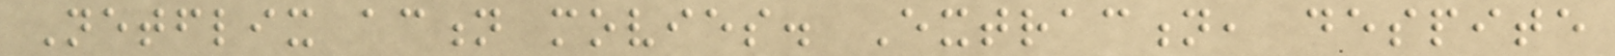Netflix action movies. Extraction, despite
